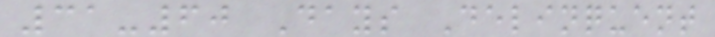31-60 Days Delinquent
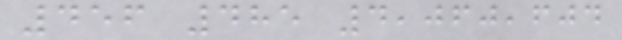456 485 4,060,604
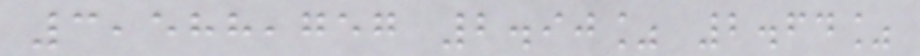3,588,757 2.90% 2.64%
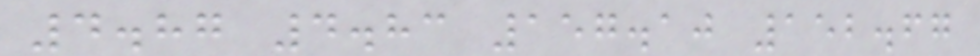4.87 4.83 157.10 152.67
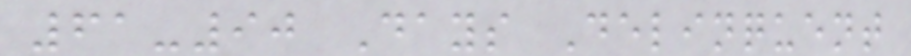61-90 Days Delinquent
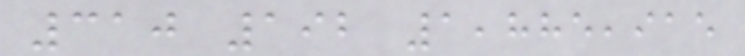310 192 1,885,915
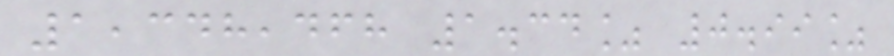1,348,468 1.34% 0.99%
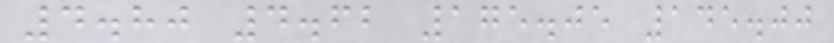4.80 4.62 175.05 145.00
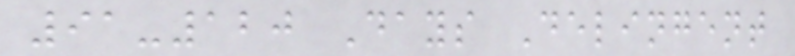91-120 Days Delingent
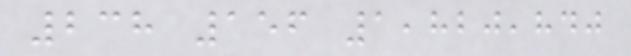238 156 1,820,840
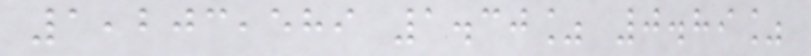1,203,589 1.30% 0.89%
